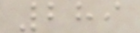289
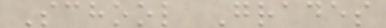School Grades
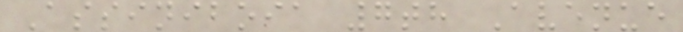Assiniboia 7th Avenue
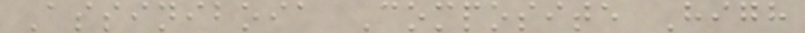Assiniboia Composite High
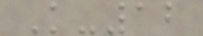K-12
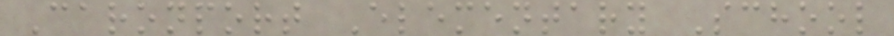Caronport Elementary School
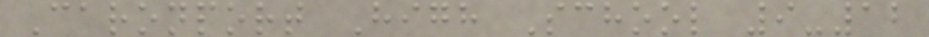Caronport High School 9-12
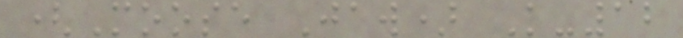(Moose Jaw) K-12
